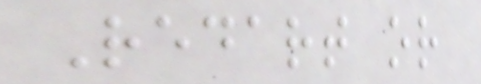Redart or
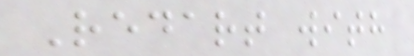Redart with
